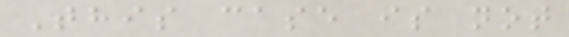This case is not
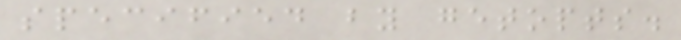specified by getopts.
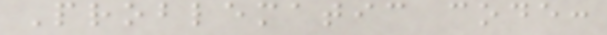Problematic code:
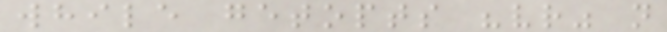while getopts "vr" n
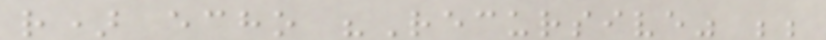r) echo "Recursive" ;;
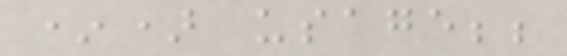*) usage;;
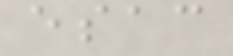esac
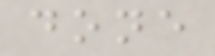done
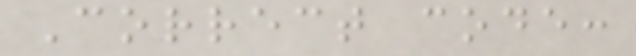Correct code:
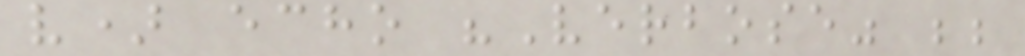v) echo "Verbose" ;;
